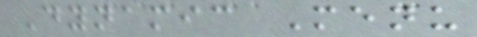Dynamic Menu
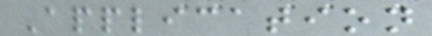Application
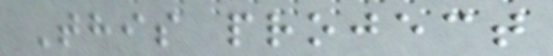This project
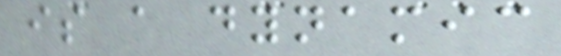is a dynamic
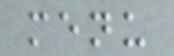menu
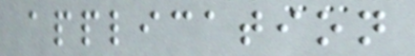application
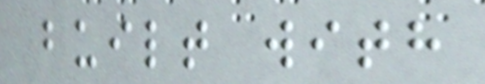built with
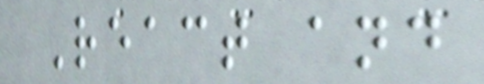React and
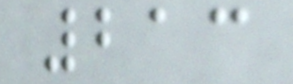213
